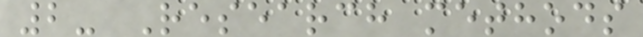2- Research methods
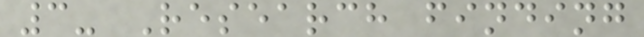3- Research finding
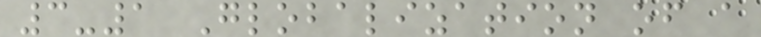3-1 Globalization of a
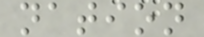nation
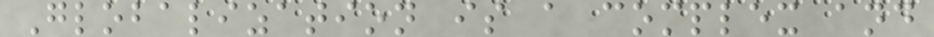Globalization is a complex and
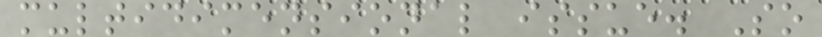multidimensional issue. So
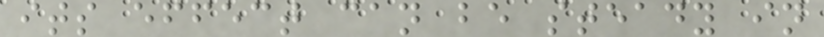its effect can be steady in
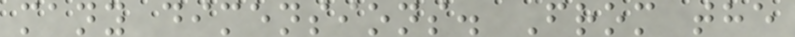many dimensions. From the
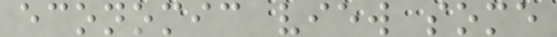economic view some
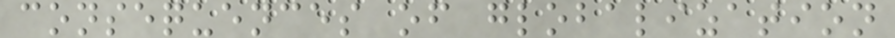consequences of globalization
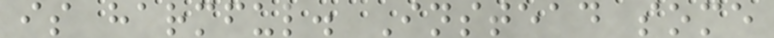is harmful. Instead some
